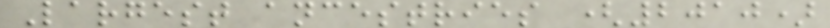Largest ancestries (2010)
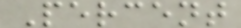Percent
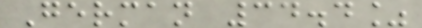German 34.4%
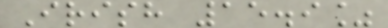Irish 15.9%
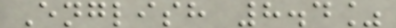English 8.4%
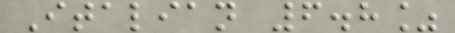Italian 6.8%
